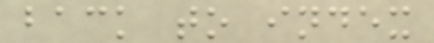back to index
